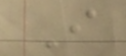I
